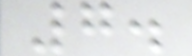7.
